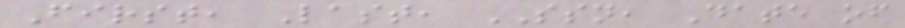First, Last, SSN, Date of
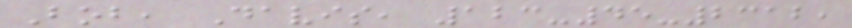Bob, Davis, 123-45-2312,
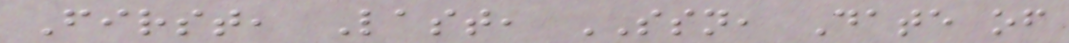First, Last, SSN, Date of
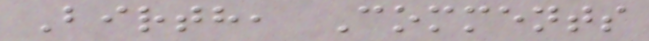Birth, Comments
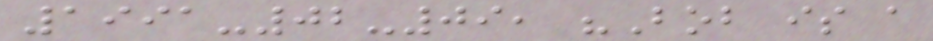1991-02-09, "Bob is a
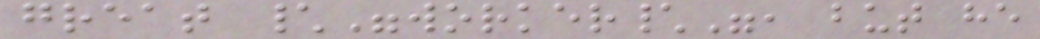great \"worker\", but he
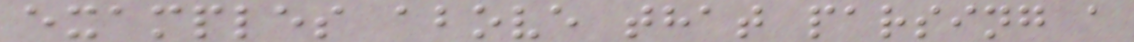examples above that parsing a
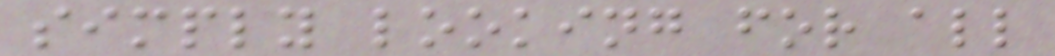simply looking for all
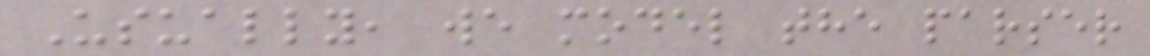Usually, we model the parser
